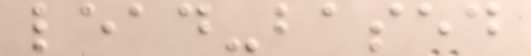lead-based
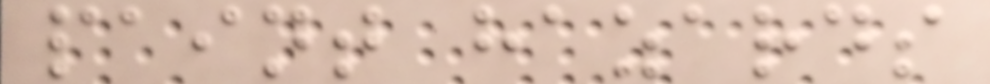paint hazards
